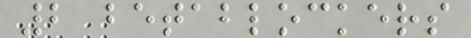2 betablockers
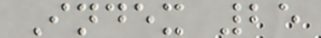Index 25
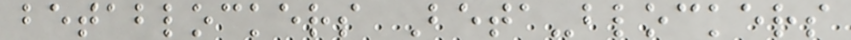betablockers Beta-blockers
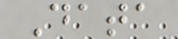Data
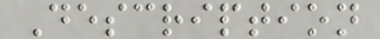Description
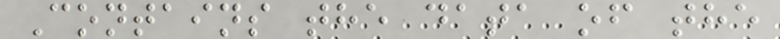Contains the data of the
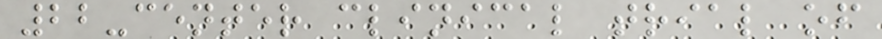22-center clinical trial of
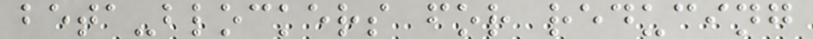beta-blockers for reducing
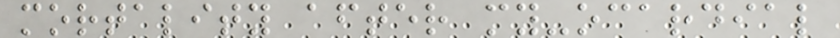mortality after my-ocardial
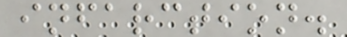infarction.
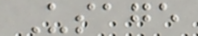Usage
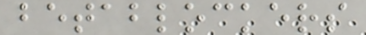betablockers
